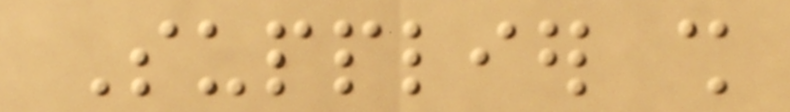Supplier shall
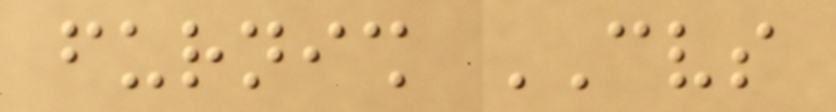furnish CVS
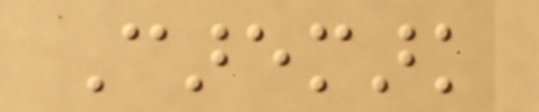Caremark
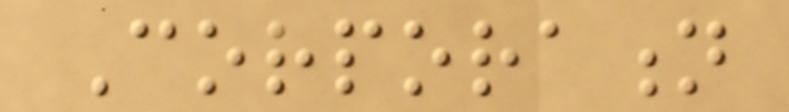Corporation
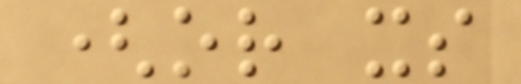(or its
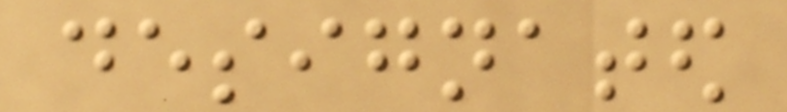designated
